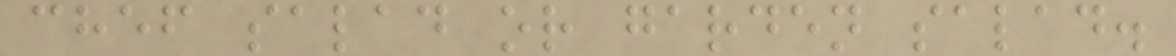chef salad or garden salad.
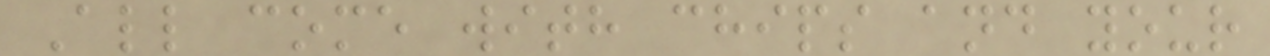All come with chips and your
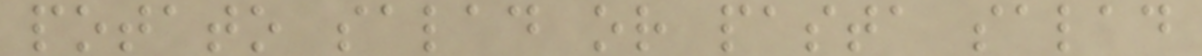potato salad or pasta salad
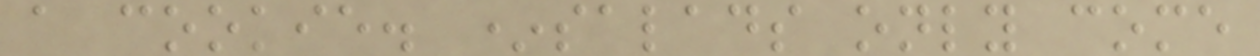a cookie. *salads only come
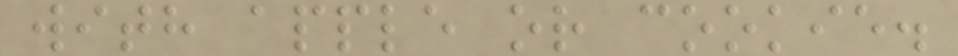with apple or cookie.
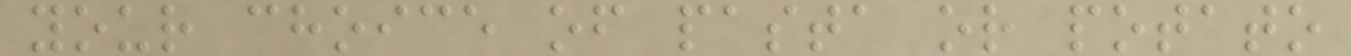your choice of pasta or potato
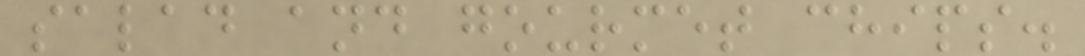salad and gourmet chips.
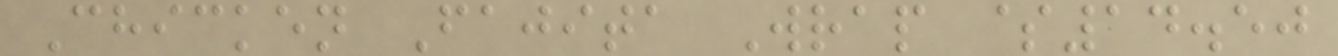Chicken Fajita Wrap $14.50
